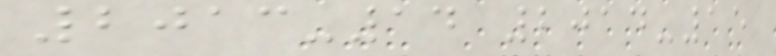2013-14 2014-15
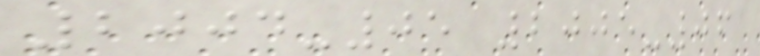2004-05 2005-06
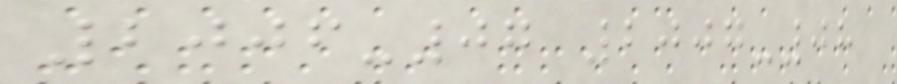2006-07 2007-08
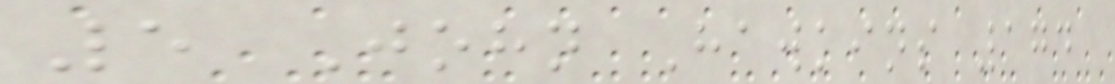5 John Hawkins 174
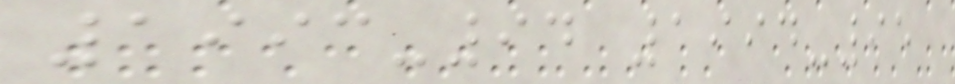1993-94 1994-95
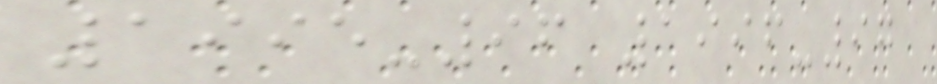1995-96 1996-97
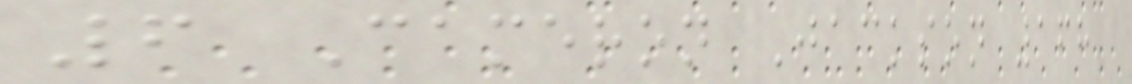6 Cameron Jackson 168
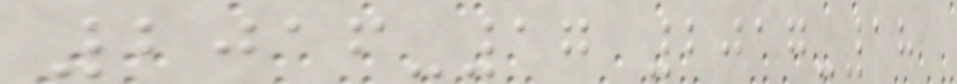2016-17 2017-18
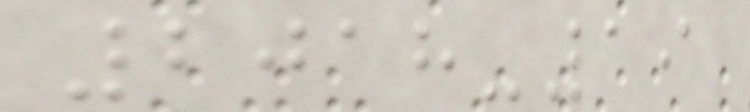2018-19
